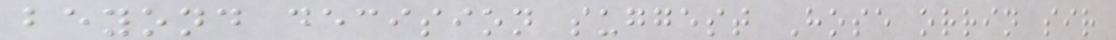beyond decision suggest Hose orrin sir
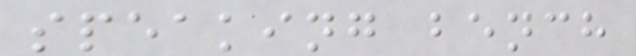speaking bench
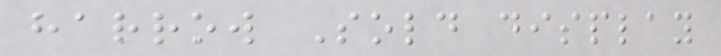harrow Sold display
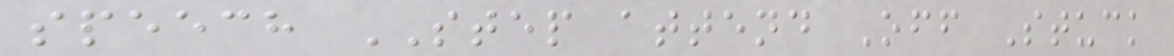speech STEP attend Off Stuck
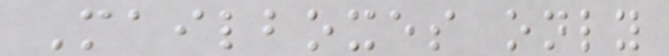Mailboxes only
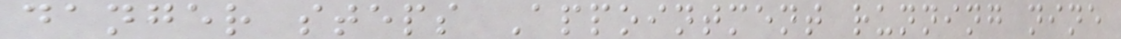danger steps Appointment running nine
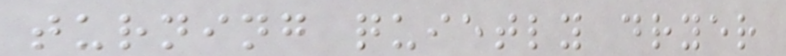turning quietly dryer
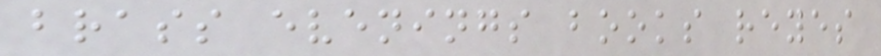brass evenings books reyes
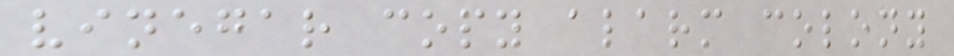vinegar copy alarm colony
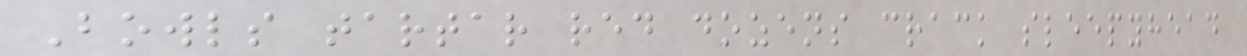Bowls tartar red dozens crack sleepyhead
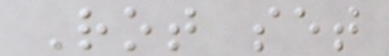Rot set
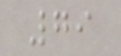79
